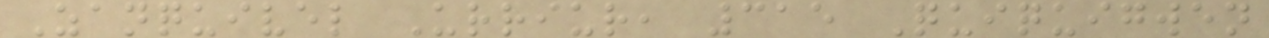Zanquivel Urriur, 315 Quiquigwen
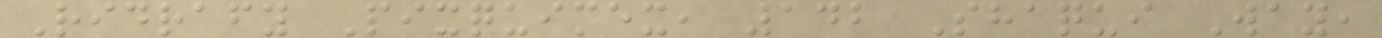Ridrafy Pixquimex, 142 Shaqui Way,
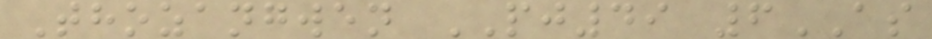Thozangwen PJ49 6AS
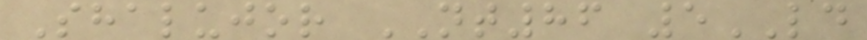Shalujor NT86 5LD
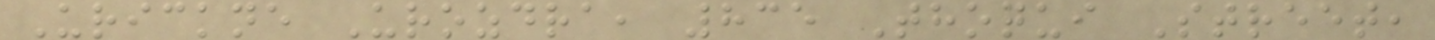Urickne Urozdra, 835 Thoqui Street,
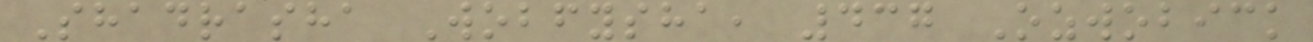Shadrasha Wobfysha, 437 Ozwobick
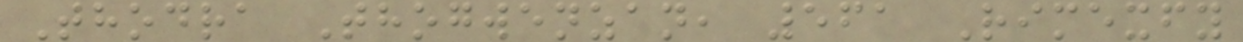Thodra Thogwenzan, 561 Rimexfy
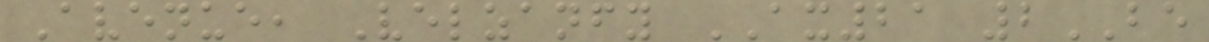Avenue, Velzanfy AX21 2BE
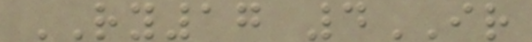RY17 4IR
